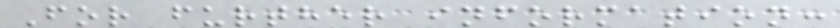For further information:
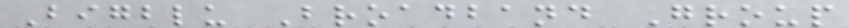Bigblu Broadband Group
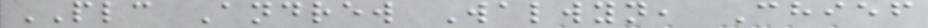PLC Andrew Walwyn, Chief
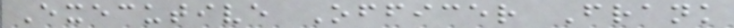Executive Officer Frank
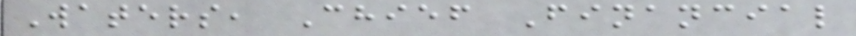Waters, Chief Financial
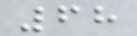68
